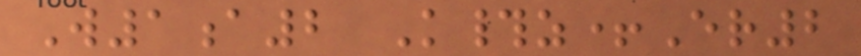W1a2 K#z+Er2
